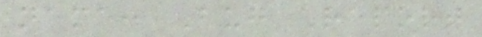name: Bug Report
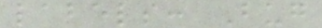labels: Bug
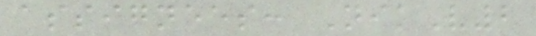assignees: NikV2
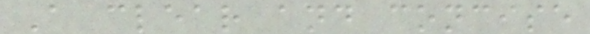A clear and concise
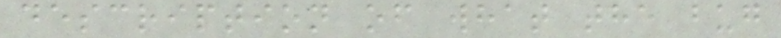description of what the bug
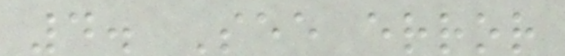4. See error
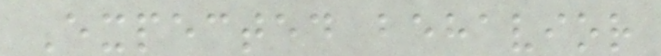Expected behavior
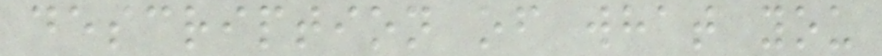description of what you
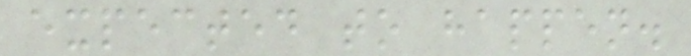expected to happen.
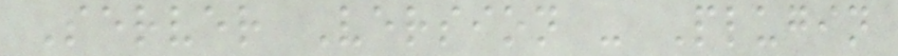Server Version - Plugin
